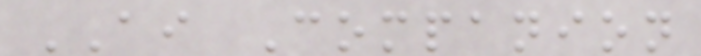AI Companion
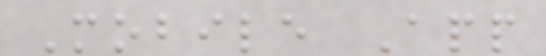Mobile App
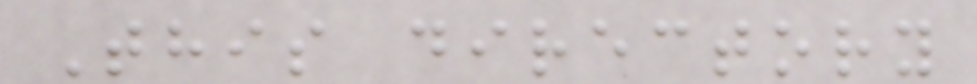This directory
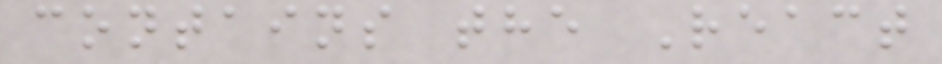contains the React
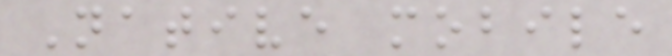Native mobile
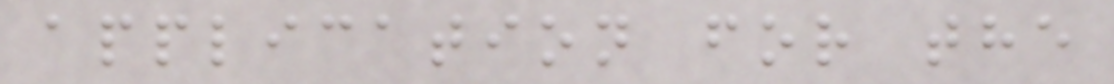application for the
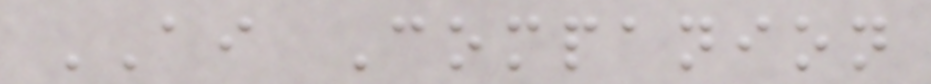AI Companion
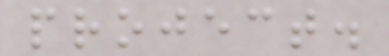project.
